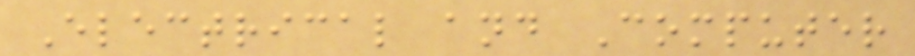Electrical and Computer
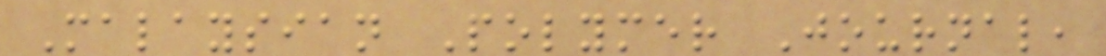Malaysian Polymer Journal,
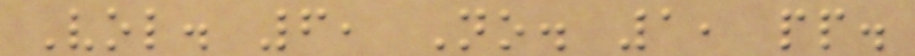Vol. 6, No. 1, pp.
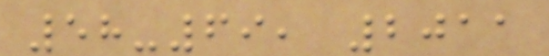58-69, 2011
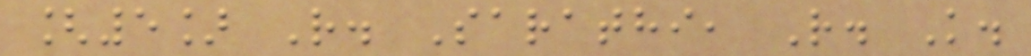[5] R. Sarathi, R. K.
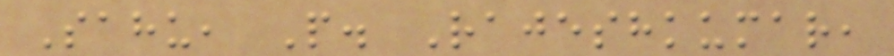Sahu, P. Rajeshkumar,
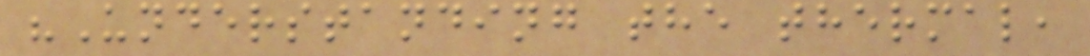"Understanding the thermal,
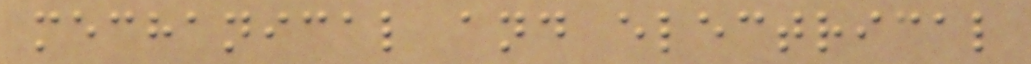mechanical and electrical
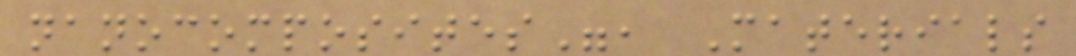nanocomposites", Materials
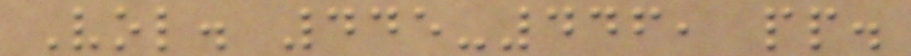Vol. 445-446, pp.
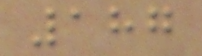187
